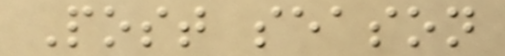Post season
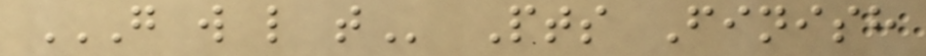G W L T Pts Finish
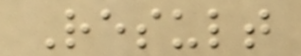Result
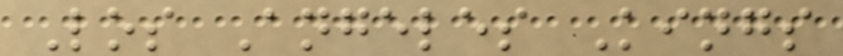Los Angeles Kings
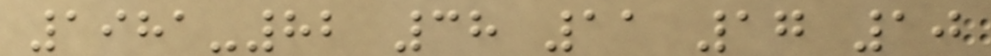1981-82 38 11 17 10
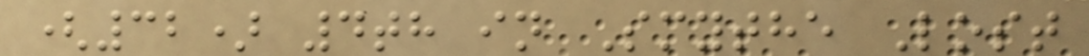(32) 4th in Smythe Lost
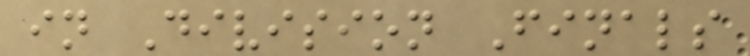in Division Finals
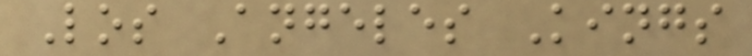Los Angeles Kings
